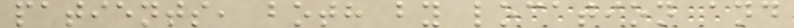patients, both by location and
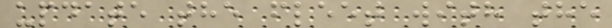update the fleet with the
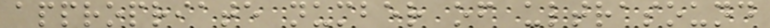appropriate number of ultrasound
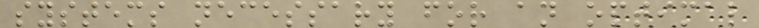systems necessary for an optimal
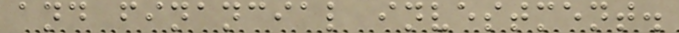and financial investment.
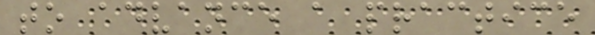to advance a practice
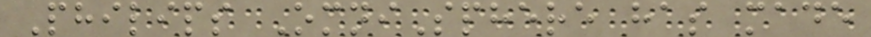Philips OmniSphere has made
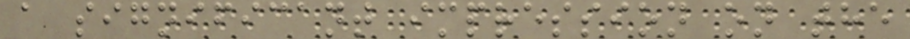a significant impression on the
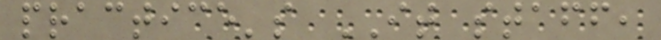practice's IT staff,
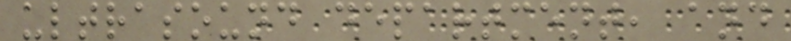ultrasound department, and
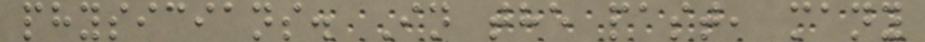physicians. In the past, many
